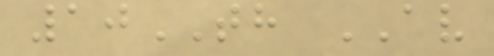10TH AV
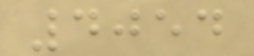4054
